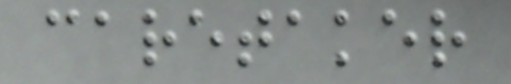caretaker
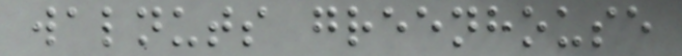walnuts greenhouse
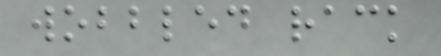wobbled rack
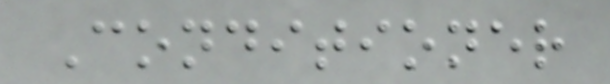Conditioner
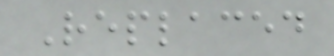Replaced
